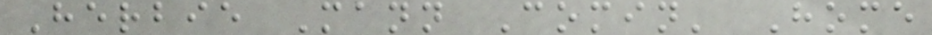Herbie Mann Comin' Home
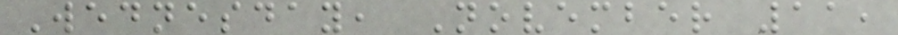Wednesday, November 11,
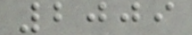2009
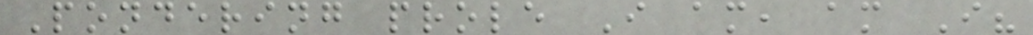Pondering prole I am, am I?
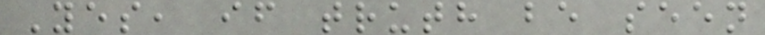Yes, if truth be seen
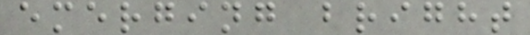emerging bright
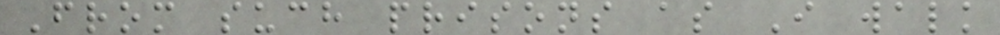From such prisons as I walk
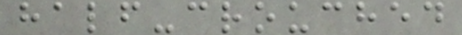half-crouched
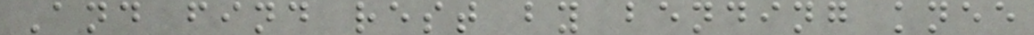And find rest by bending knee
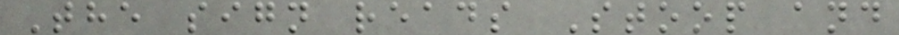The sign reads Stoop and
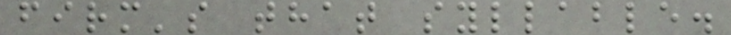firm's that syllable.
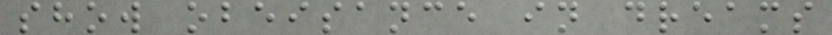show obeisance in dreams
